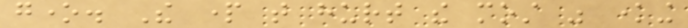gone. The part that hurt the most was knowing
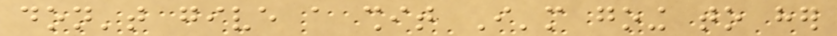don't give a shit I'm going to her
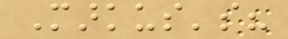Markus's?
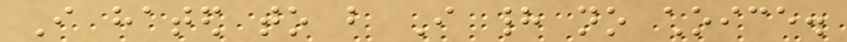I hated to but I had no choice.
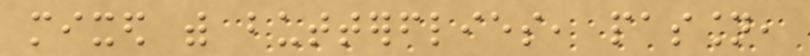mixed with butterflies, passion,
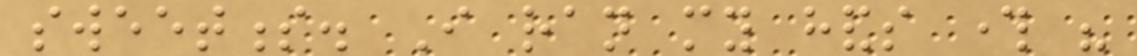sweetness. I ran my hands through his
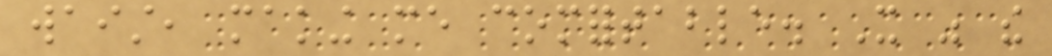waist, making me comfortable. It was the
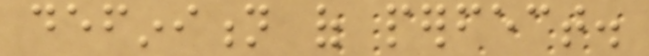definition of perfect.
